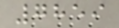7859
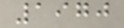1970
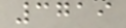3719
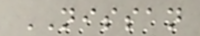NISSAN
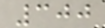300
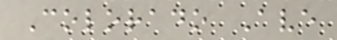Colorado Ave
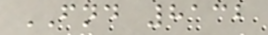FND 8132
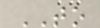TO
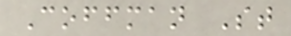Coffman St
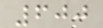600
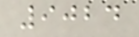9024
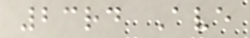23rd Ave
